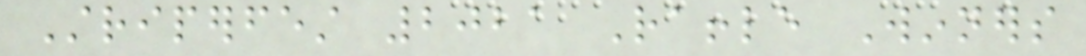Striperfest 2021 Raffle Winners
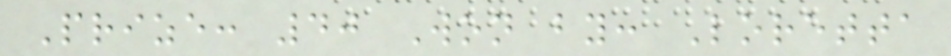Prize: 40 Won by: Loretta
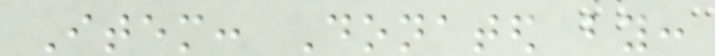Item: Donated by:
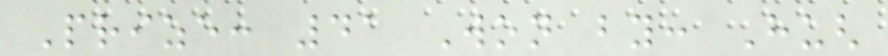Prize: 41 Won by: Hugh
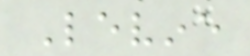Levine
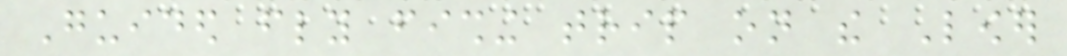Guided fly fishing trip on the Lower
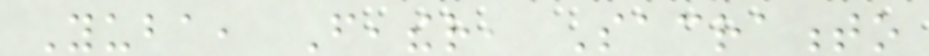Yuba, Feather, Sacramento
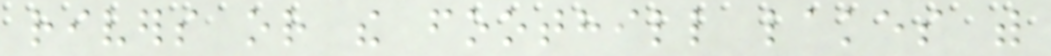rivers or the foothill lakes with
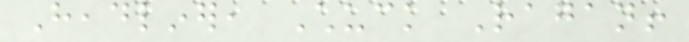Headliner, Chuck Ragan!
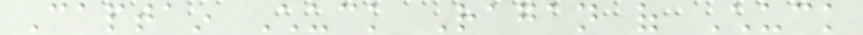Captain Chuck Ragan of Chuck
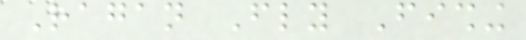Ragan Fly Fishing
